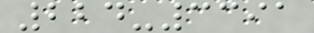224-3391
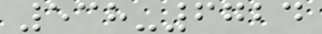538-6724
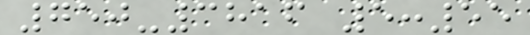750-3816 5:55
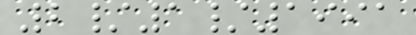2/1/1991
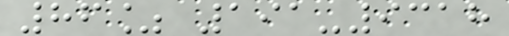86% 191-9318
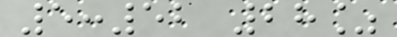5:52 28%
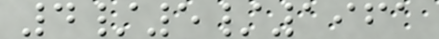4/5/1961
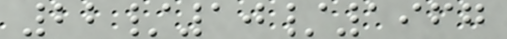22/10/1967
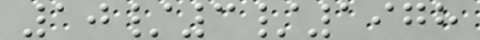10/3/1978
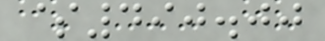$490.00
